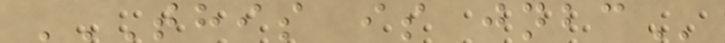THIS IS JNBC
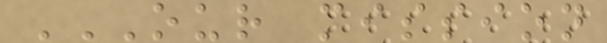OUR MISSION
